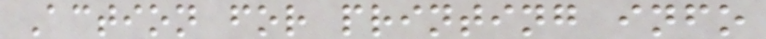Action for printing info
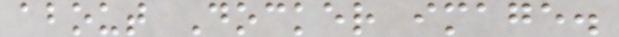about Docker image.
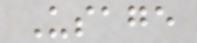Usage
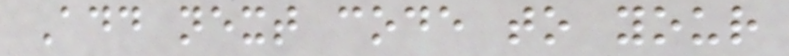Add next code to your
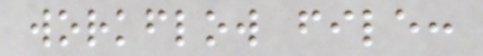workflow file:
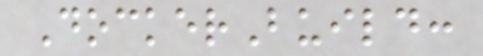DockerBuild:
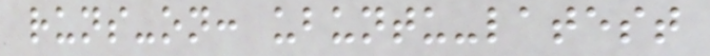runs-on: ubuntu-latest
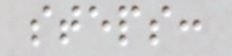steps:
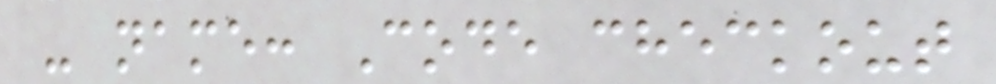- name: Code checkout
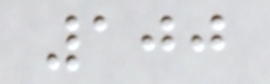100
